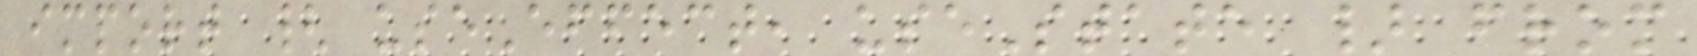import { useEffect, useState } from
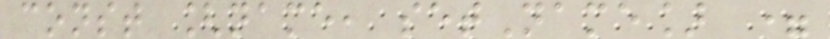const [name, setName] =
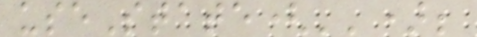useState('');
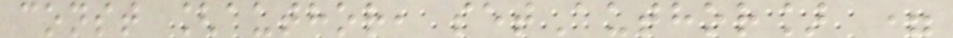const [author, setAuthor] =
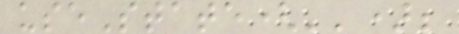useState('');
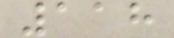118
